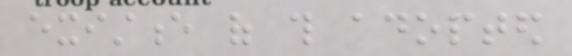existence of this adopted
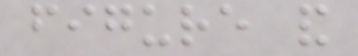figure and
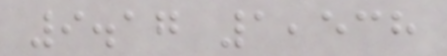9.17 1,538
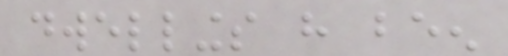dwellings have been
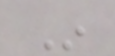In
